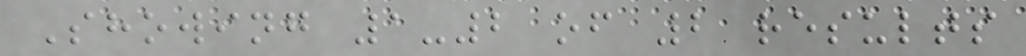Showing 1-2 of 2 results
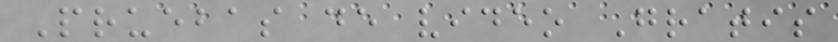Pruebas de video Gratis
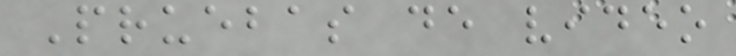Pruebas de video
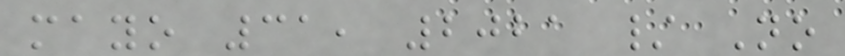mayo 31, 2021 / No
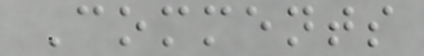Comments
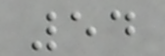54
